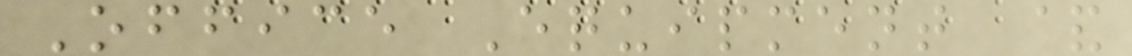Office Equipment &
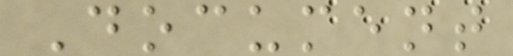Document
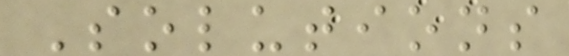Solutions
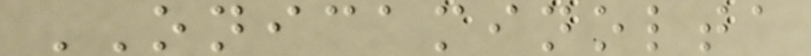ONICAMINOLTA
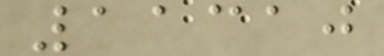11310
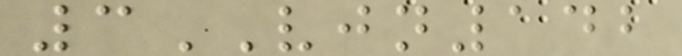3VJN142
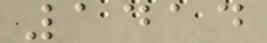1414
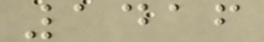1416
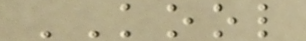KOOL
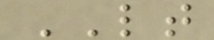LT
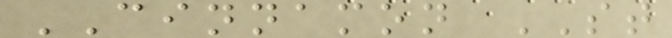CINNAMON ST
